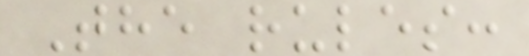The rules:
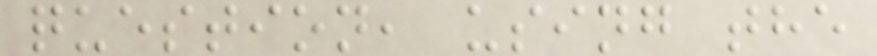question, using the
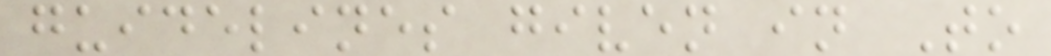guidelines given in To
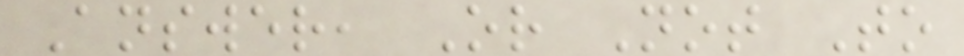Answer, Or Not To
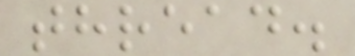thread.
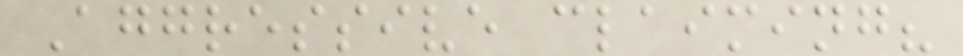Aggressive claiming?
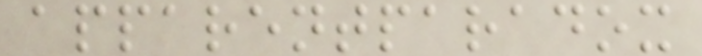apparentparadox
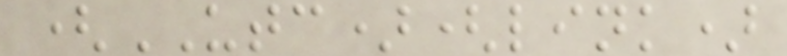(UTC)(link)
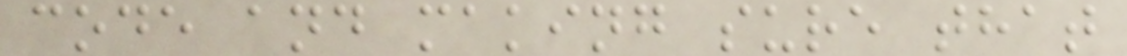code and making sure that
